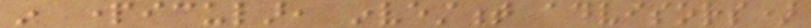in particular, investment advisors)
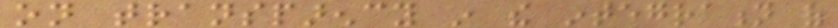on transparency in the integration of
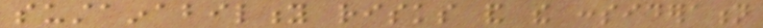sustainability risks and the consideration
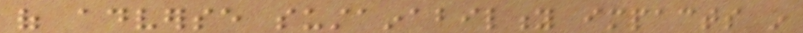of adverse sustainability impacts in
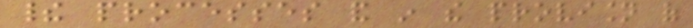their processes and in the provision of
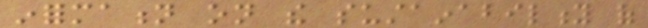information on the sustainability of
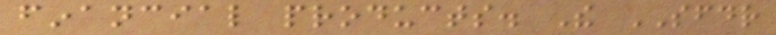financial products. The SFDR
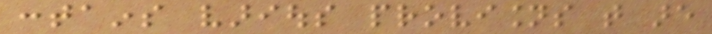contains various provisions that are
